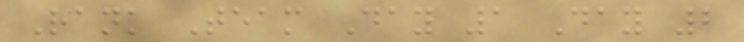Rank Team Day 1 Day 2
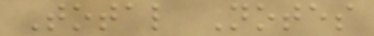Total Notes
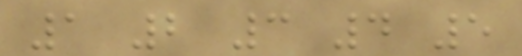1 2 3 4 5
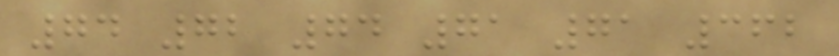74 72 74 71 71 362
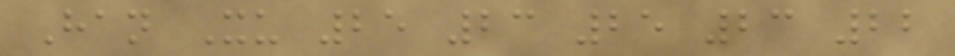Han Xu 25 23 25 23 22
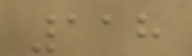118
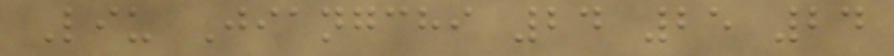Liu Jiangchi 24 25 24
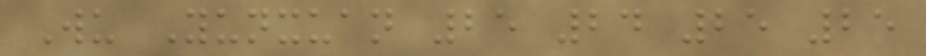Wu Yunxuan 25 24 25 25
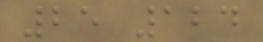25 124
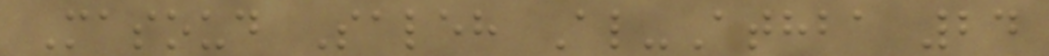Masoud Saleh Al-Athba 24
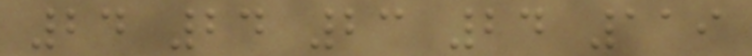24 24 23 24 119
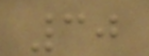30
